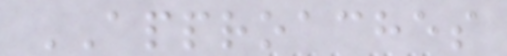APPROACHES
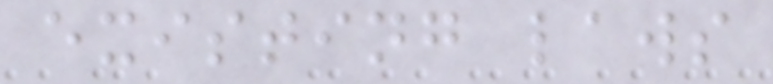existing laws
